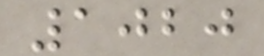1020
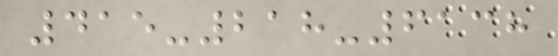415-218-6138
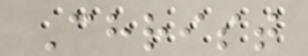Christ
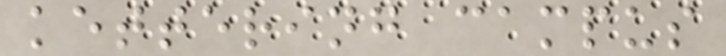kettering campus
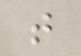t
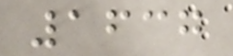1637
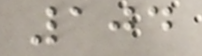104
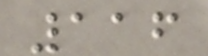116
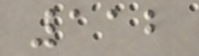112
